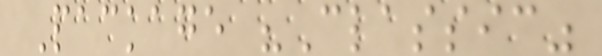Package "Classic"
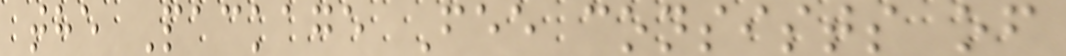the Package Fee consists of
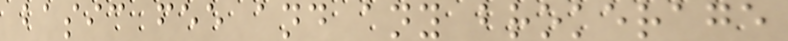basic fee and any brokerage
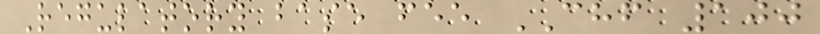Regulatory base fee CHF 100
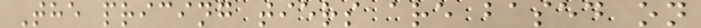The pricing tiers are based on
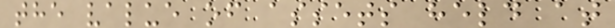the value of assets held at
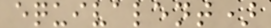equivalent)
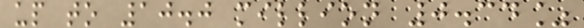up to 10.0 million 0.34%
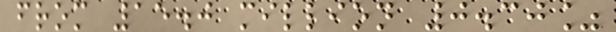from 15.0 million 0.30%
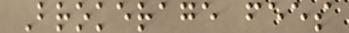Brokerage fees
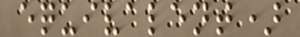equivalent)
